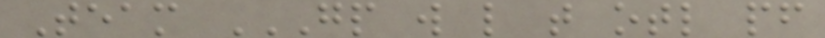Team GP W L T OTL PF
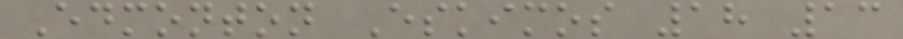Edmonton Eskimos 18 13
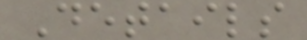Details
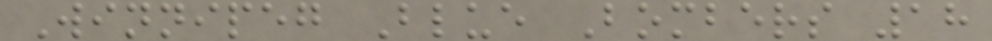Winnipeg Blue Bombers 18
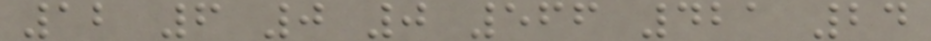12 6 0 0 566 421 24
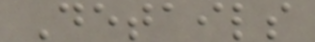Details
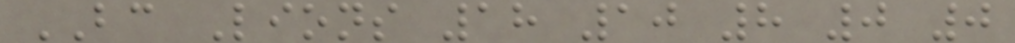BC Lions 18 10 8 0 0
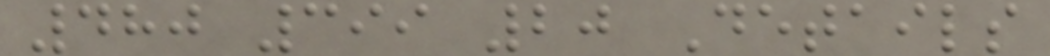480 399 20 Details
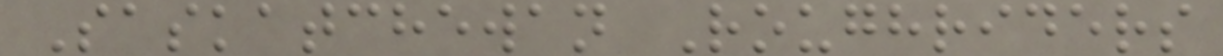Saskatchewan Roughriders
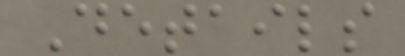Details
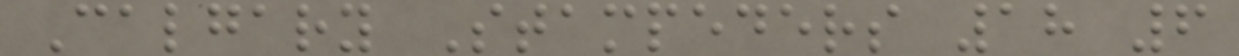Calgary Stampeders 18 6
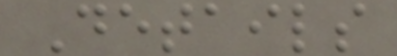Details
